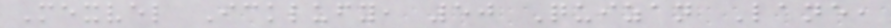Mexvel Icklufy, 50 Quizan Lane,
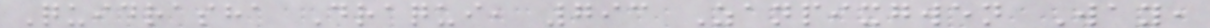Quidrasha Draqui, 793 Zanpixgwen Way,
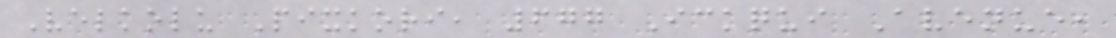Velkolu Pixkori, 677 Ickqui Avenue,
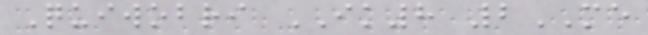Quiwobri IK8 2ME
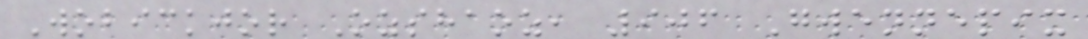Wobickjor Ozshaoz, 906 Gwennepix
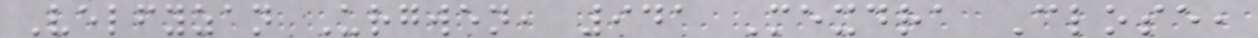Velfyzan Urgwen, 941 Mexdra Close,
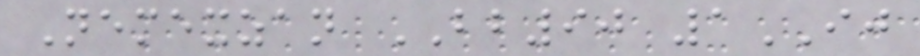Nemexzan BB90 1IJ
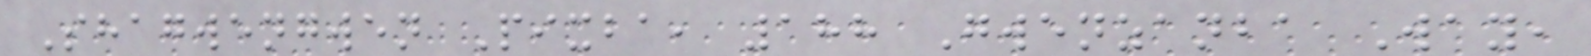Shagwengwen Pixba, 188 Gwenzanba Way,
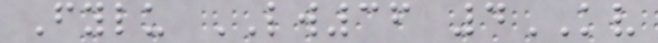Fylu LW36 4KV
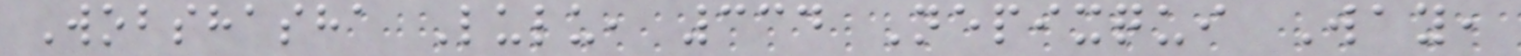Wobshasha Lulu, 334 Nepixqui Way,
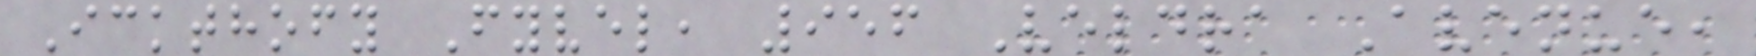Ickthofy Fyvel, 956 Veldra Avenue,
